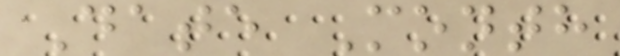Date Month
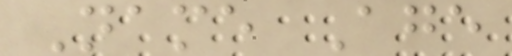Name Age
